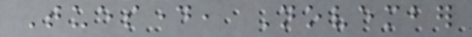Tuesday, November
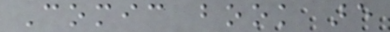Comic book are
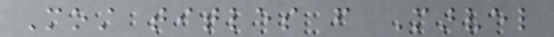Most titles from Marvel
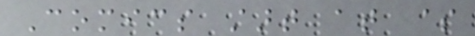Comics start at $
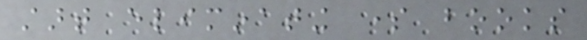start eliminating some books
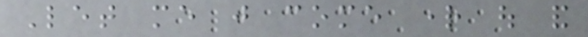Let me just come right out and
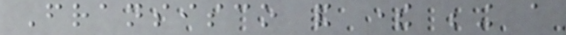Fransisco and there being a
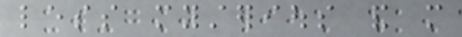less mysterious and more
